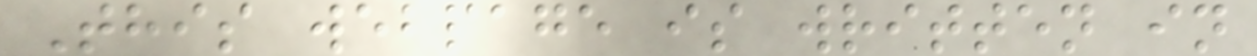This webpage is written in
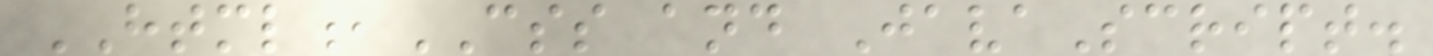HTML,CSS and JavaScript.
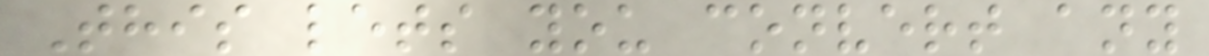This lets you convert any
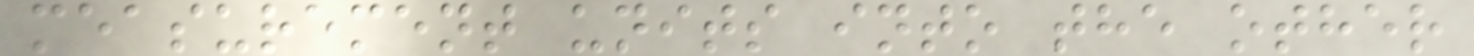measurement units into the other
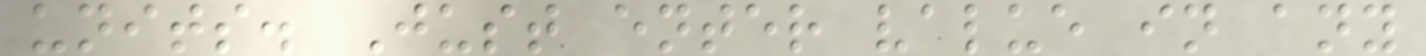units. Just enter value in any
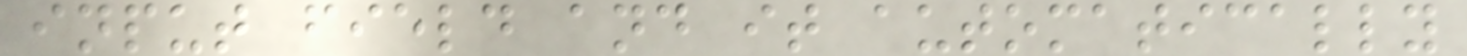input field and it automatically
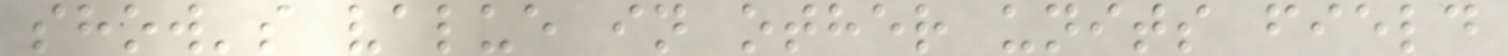show's value in other units field
